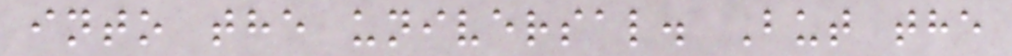into the universal. But the
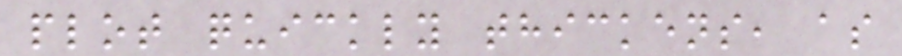plot quickly thickens, as
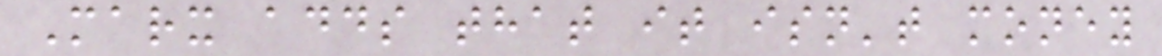Marx adds that it isn't money
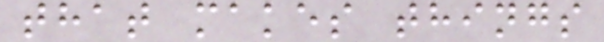that makes things
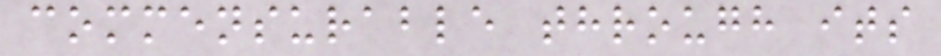commensurable through its
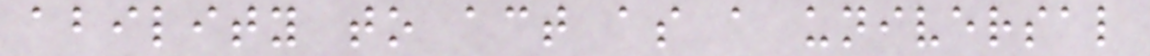ability to act as a universal
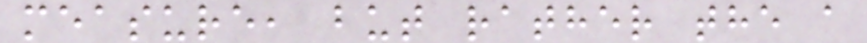measure, but rather the a
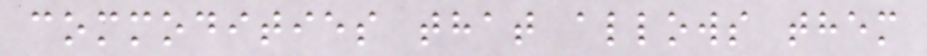commodities that allows them
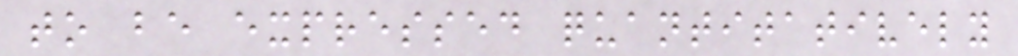to be expressed quantitatively
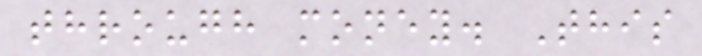through money. This
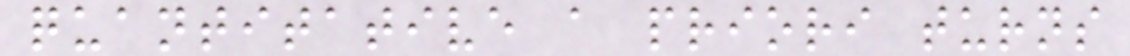quantitative a priori turns
